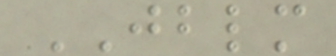JBLM
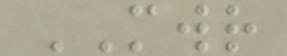MWR
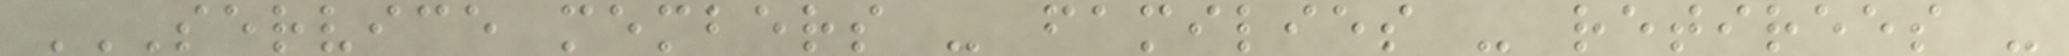SERVICE MEMBERS - FAMILIES - RETIREES -
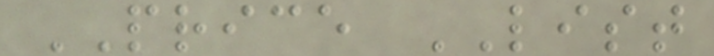PRICE LIST
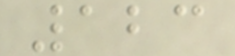123
